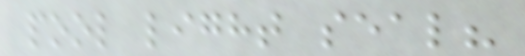pool light seal?
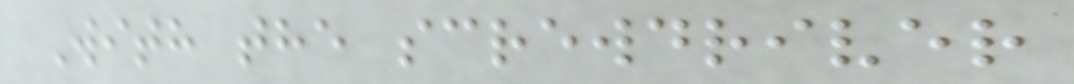With the screwdriver
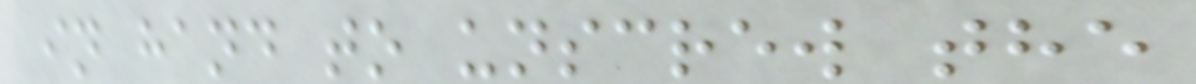in hand to unscrew the
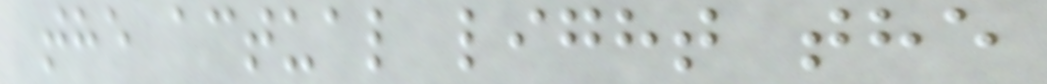the actual light the
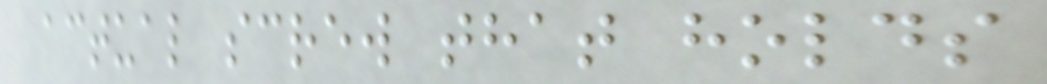actual screw that holds
